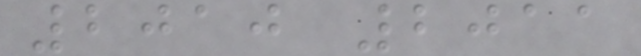2010 2011
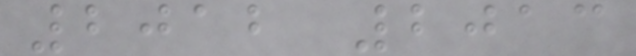2012 2013
